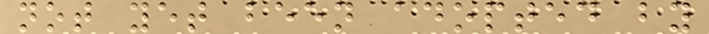not yet been adopted by
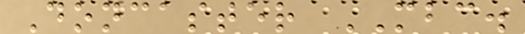Doncaster MBC.
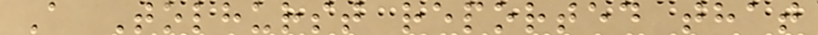A Tolhurst reported that
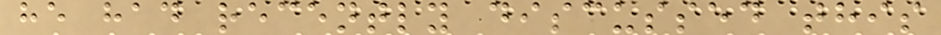he had recently discussed this
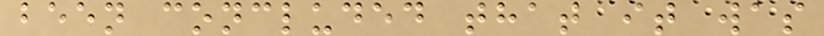been concluded that it was
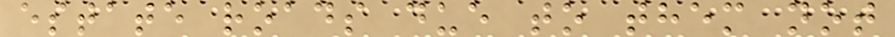estate roads due to them not
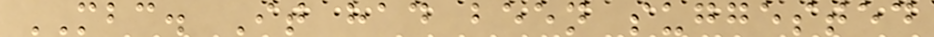MBC. It had been suggested
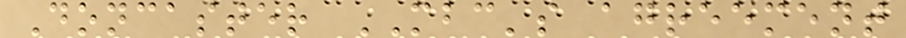Doncaster MBC's agreement
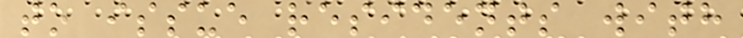to issue residents with
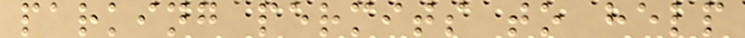parking permits to help
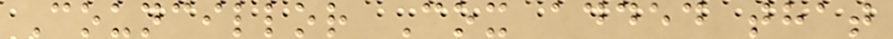Councillor Cox added that
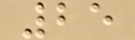25
